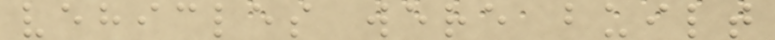vehicles were built
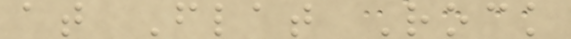at Flat Rock
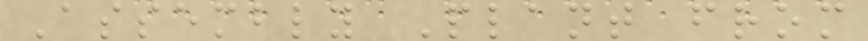Assembly Plant from
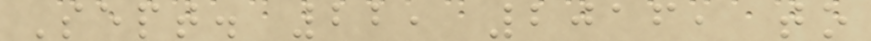Sept. 22, 2016, to
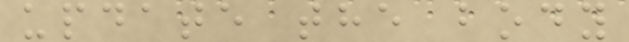update the body
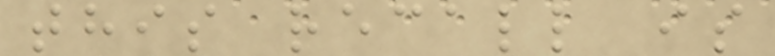this recall is
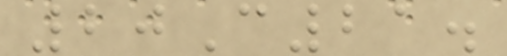20C21.
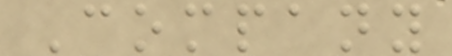Company
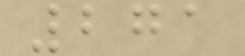271
